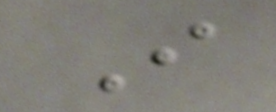I
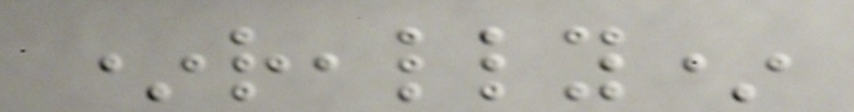*really*
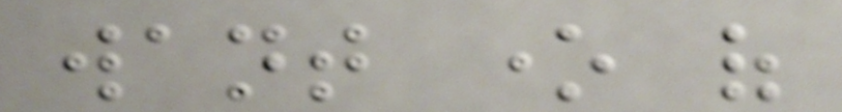want one of
